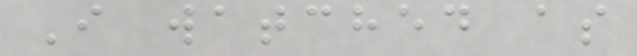I watched as
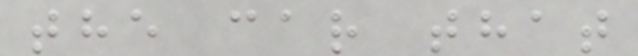the car that
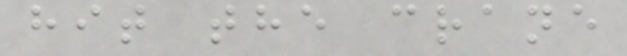hit the crane
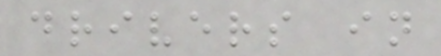drivers in
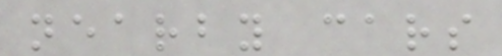nearby cars
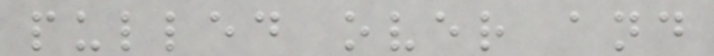pulled over and
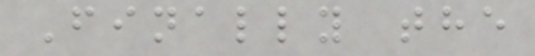Finally the
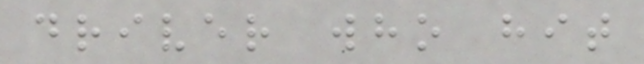driver who hit
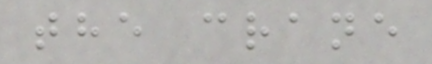the crane
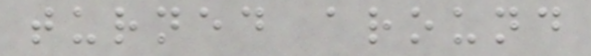turned around
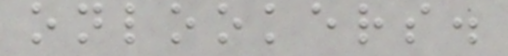onlookers.
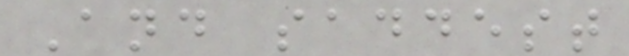And saddest
